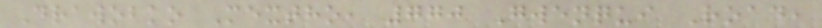Drawobko Mextho, 770 Gwenqui Road,
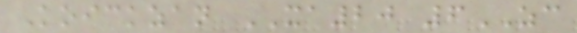Koickzan XA20 6ZC
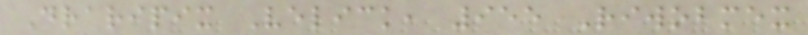Draripix Velick, 955 Riwobmex
